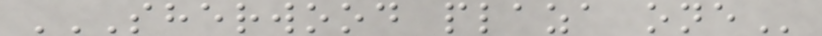SHERWOOD PLAZA ONE
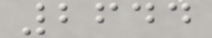2644
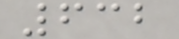632
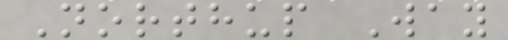Northup Way
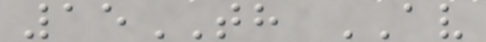15TH AV
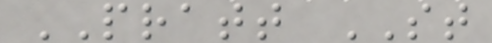PRATT ST
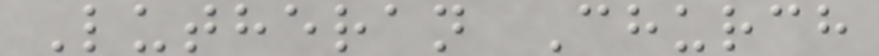Lutheran Church
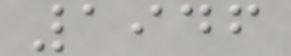1946
